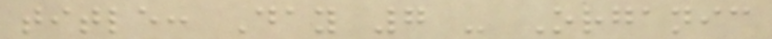title: Day 7 - Organic
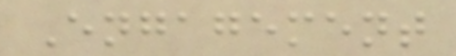Engagement
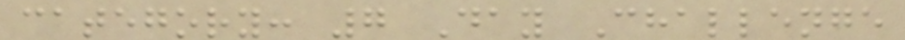category: 7 Day Challenge
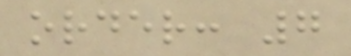order: 7
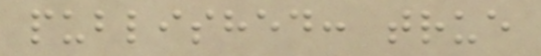published: true
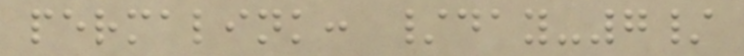permalink: /day-7/
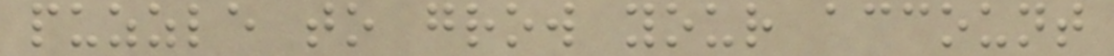puzzle to grow your account
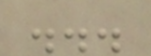...
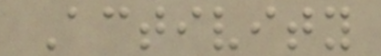Activity
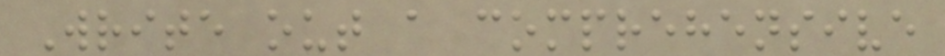Write out a comprehensive
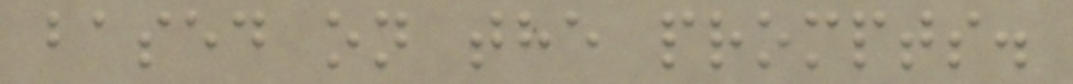based on the prompts.
